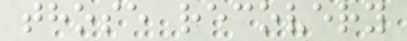those recovery
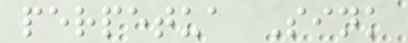perpetua Sink
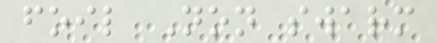foil Non swarm
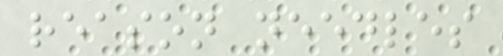reason needles
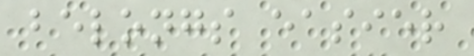belongs easier
